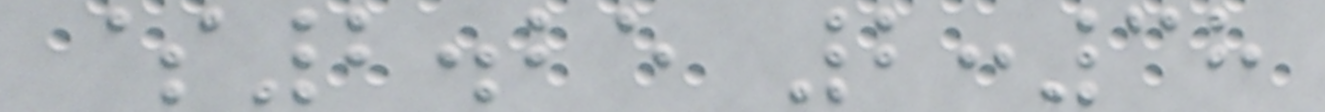$2.25 2:38
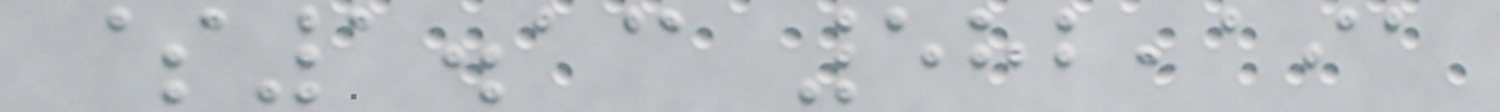$1.13 582,191
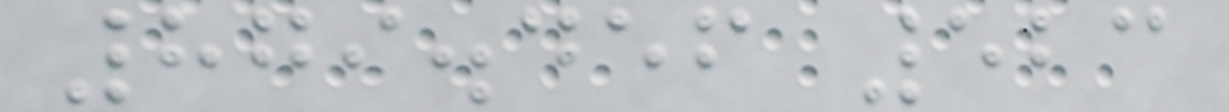879.456 523
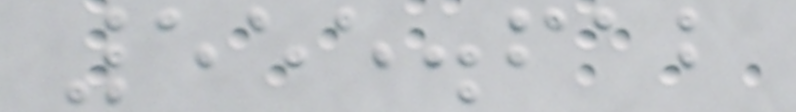555.612
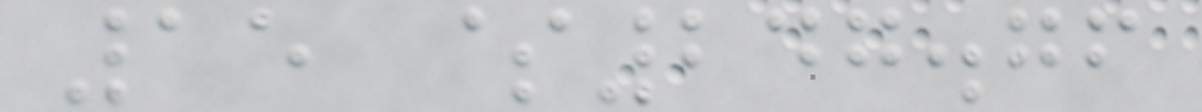15 $247.76
